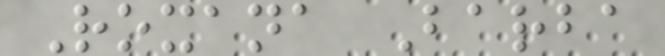Roxana Barba
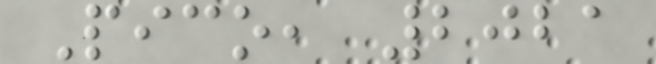Pico, 2021
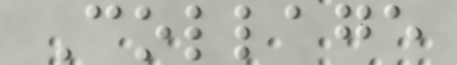Collage
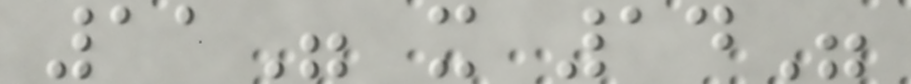11" x 14"
